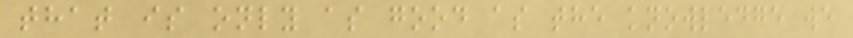that is only as good as the knowledge we
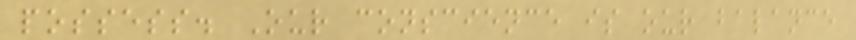possess. Our conscience is our balance
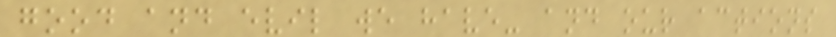good and evil we have- and our actions
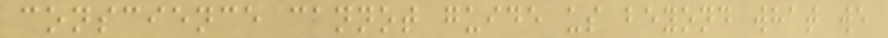conscience cannot guide us beyond what we
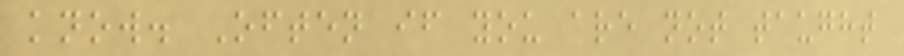know. Often if you are not taught
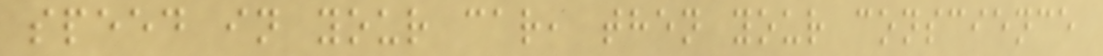speed in your car, then your conscience
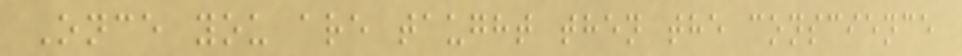Once you are taught then the conscience
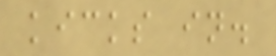kicks in.
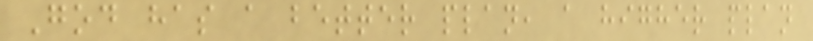God has a better plan, a higher plan
